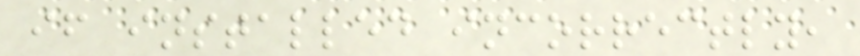if installed incorrectly,
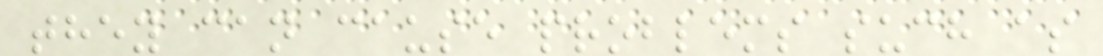they can cause problems such as
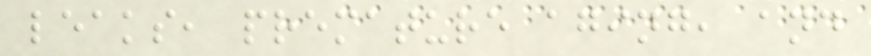leaks, premature aging, and
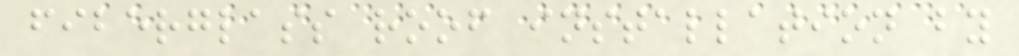fiberglass roof installation by
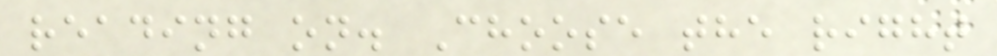reading on. Choose the right
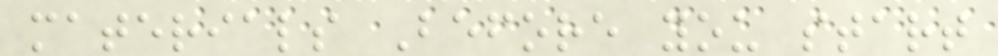materials Before you start
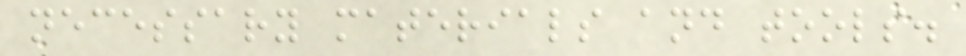necessary materials and tools.
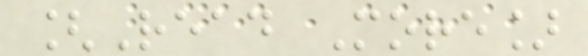[Read More]
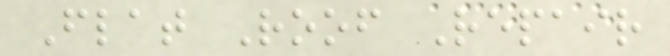Flat Roof Repair
